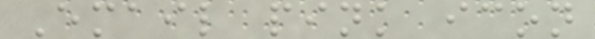Email pink icon
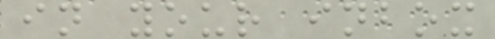in your inbox
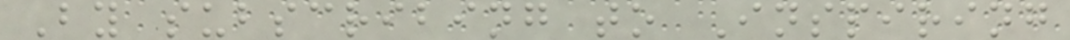By subscribing to Inspiring
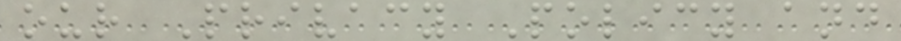our Privacy Policy and
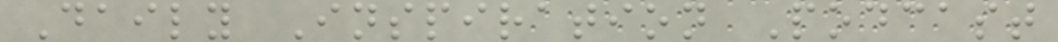Daily Inspiration Podcast
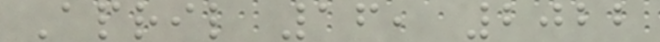April 16, 2022
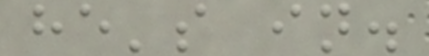he's in.
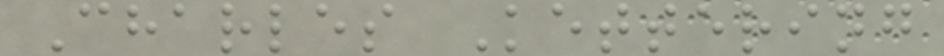Charles Kettering
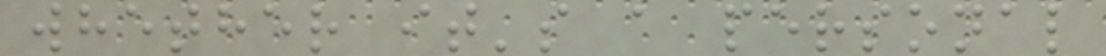whether it's a personal
